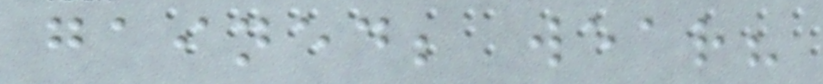gained; wear?
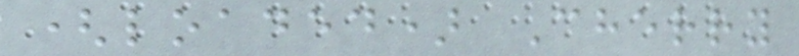(loaded) Cherry
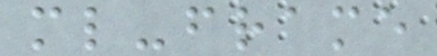ml-frame
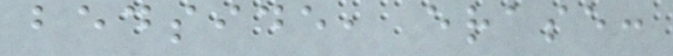bedside, erase:
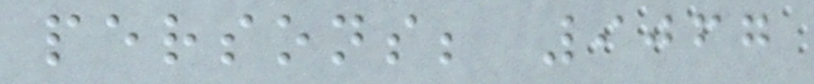persons; 9067
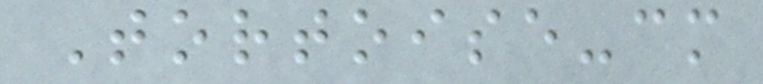Tortoise-cm
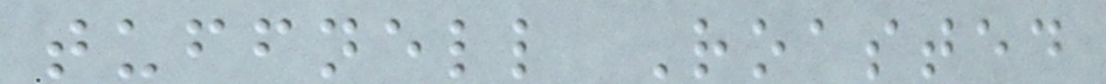tuffnell Roasted
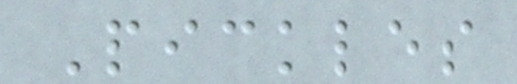Pickles
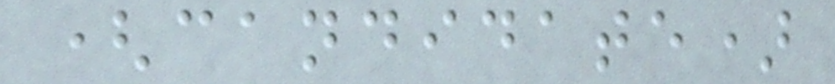(candidate)
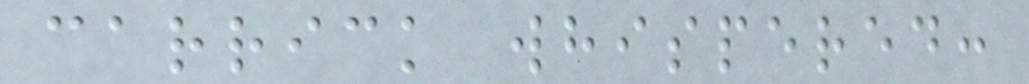carrick whispered:
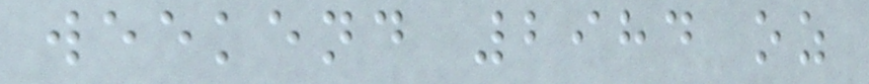weekend 2984 oz
